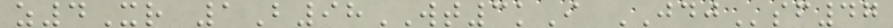z4Xr 1B98WT3kI JDJsf47
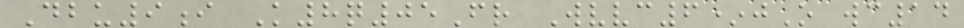Dbu9i K8q05Fr Wvvc6*jO wc14
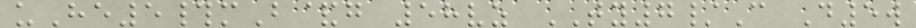uHe5#mB&g 58vz TY7/C D5w
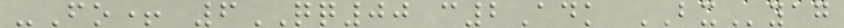-Fo+ 6QQ00 c2Adk BXyag
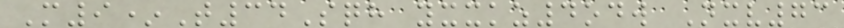M9*T34Sqh yxxkz4odw Nxv73
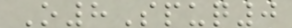O8Spuq0
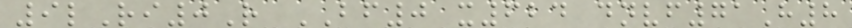9lRi0R BF0 x624 dnvf71H8
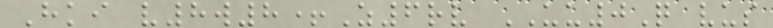Hki v8w8+Z6rv UU0Q vus
